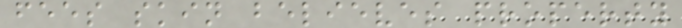fees skin believes property
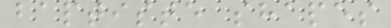baptiste shapes
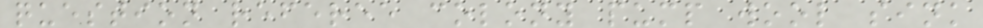question referee colony pump wool sink
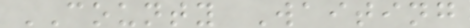COUNTY Waiting
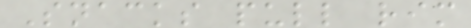Snacks pull rim
